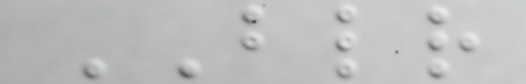BLR
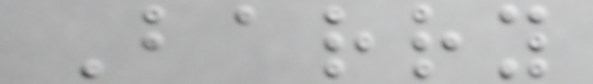Barry
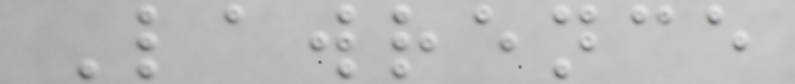Lawrence
